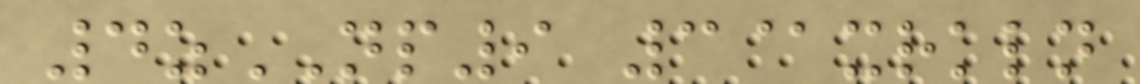4zNP9 3@xrkln
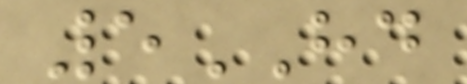5HD
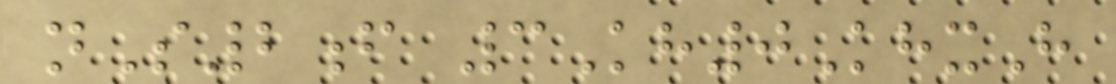nS2f 3Kh0KhxH
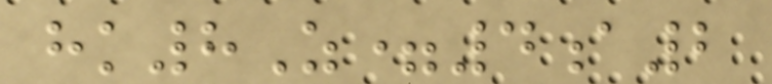hk8Z=4a2
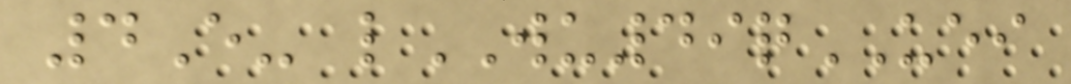4E- lWU49qUEI
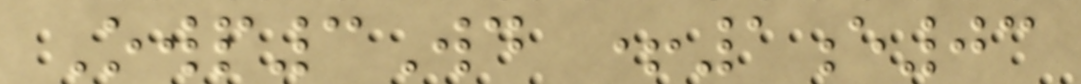Owp3Wd +1e03
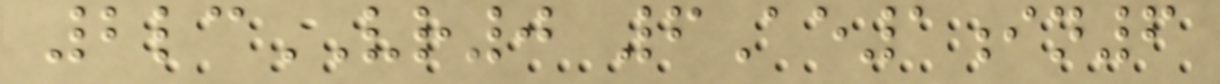2lcVR0 6Ae1in6
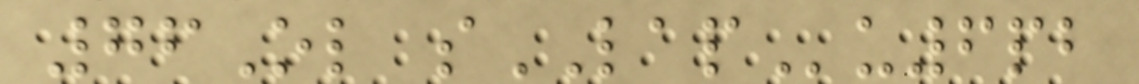76Ol sLAPu6pb
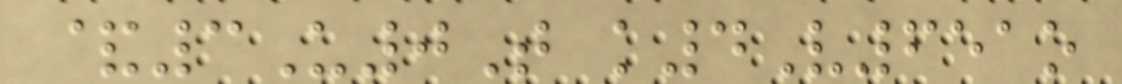&3U0T k4V651o
